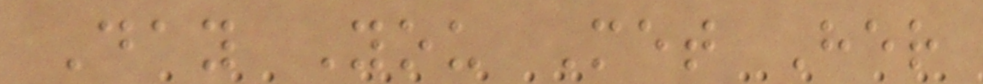Day You Met Her
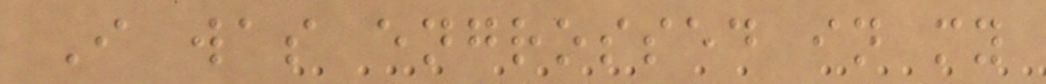I was engrossed in my
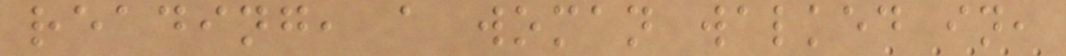reading, a woman walked in,
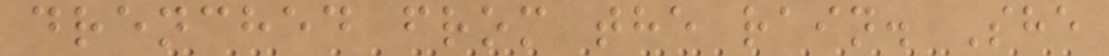drenched from the rain. She
